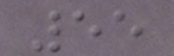55
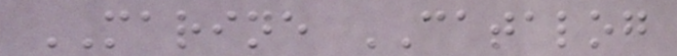MARINE CATALOG
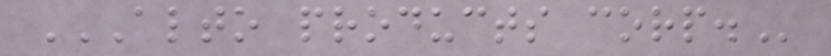ALTO PRODUCTS CORP.
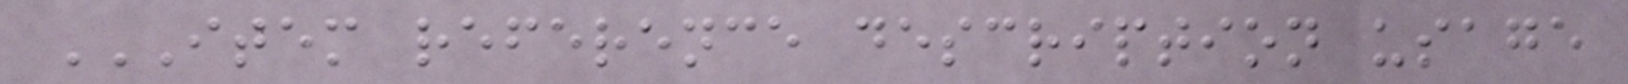ITEM REFERENCE DESCRIPTION USAGE
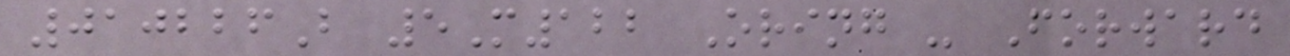010226B 5M122 Oring - Forward
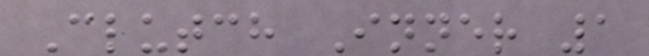Clutch Inner 1
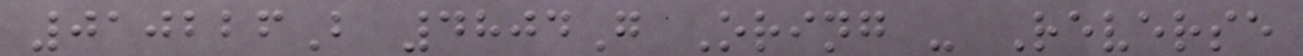010226B 4804G Oring - Reverse
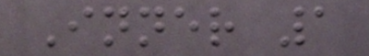Inner 1
